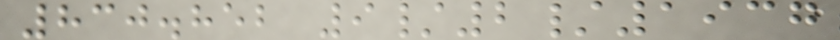830.852 9/2/1937
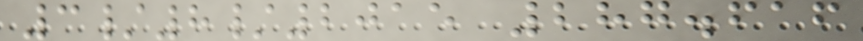3/8/2015 287.616
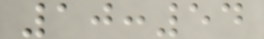10:54
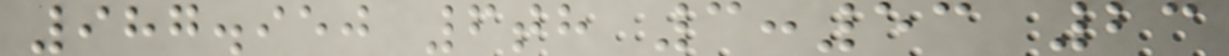987.950 6th 3:53 23
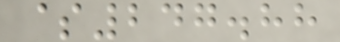$247.88
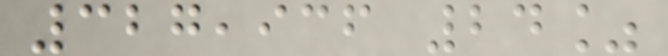327,936 24%
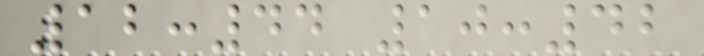12:44 10:42
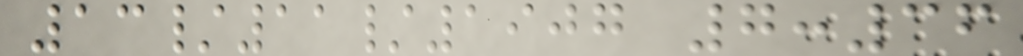13/11/1907 7:36
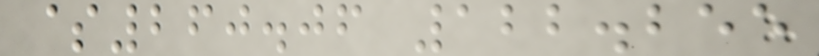$260.06 122.255
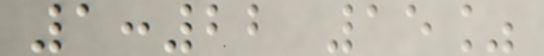1:22 15%
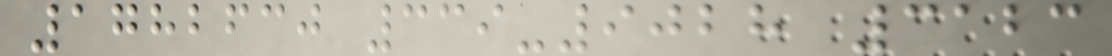1782630 339-9028 3123
